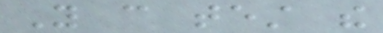You can test the
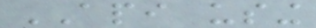API using
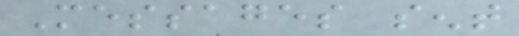Messages sent
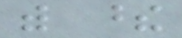with these
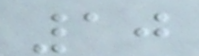10
